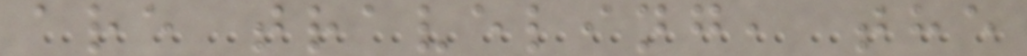are traveling, the
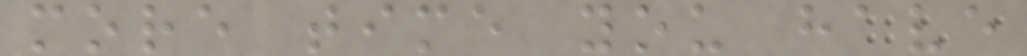more time you have
